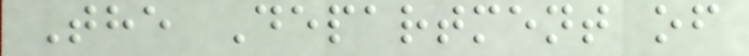The Department of
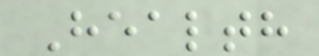Health
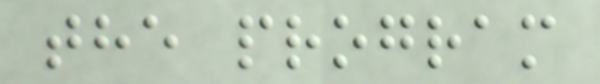the program
